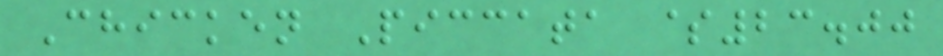Chicken Piccata $23.00
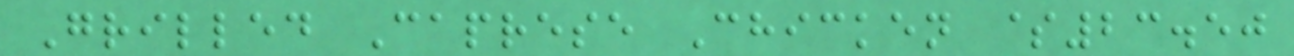Grilled Caprese Chicken $23.50
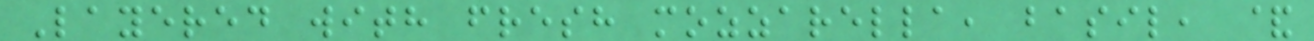Layered with fresh mozzarella, basil, &
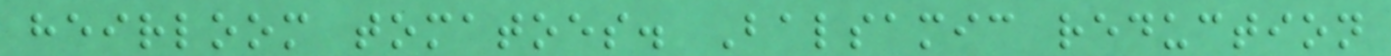heirloom tomatoes. Balsamic reduction
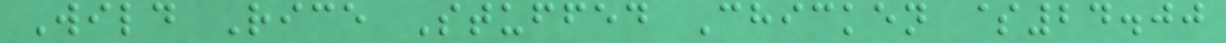Wild Rice Stuffed Chicken $24.00
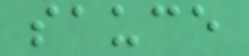sauce
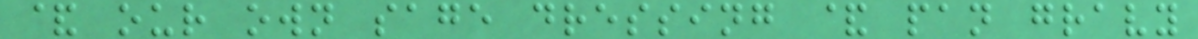& our own sage dressing & pan gravy
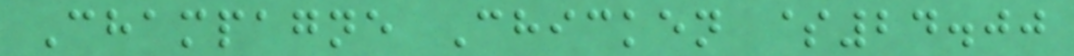Champagne Chicken $24.00
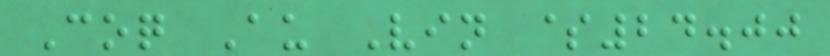Coq Au Vin $24.00
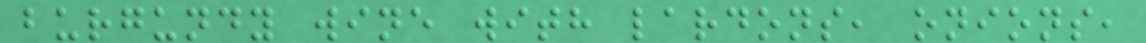burgundy wine with lardons, onions,
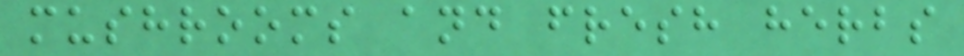mushrooms and fresh herbs
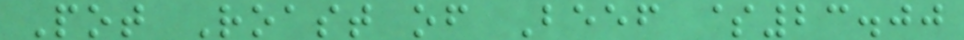Pot Roast of Beef $23.00
